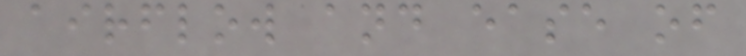airflow and ease of
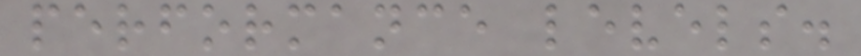performance levels.
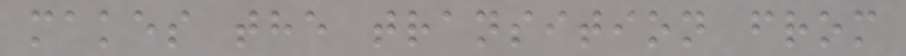makes the transition from
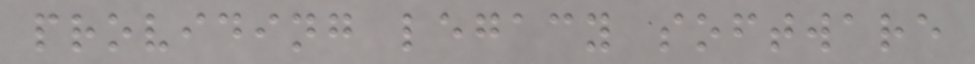providing legacy software
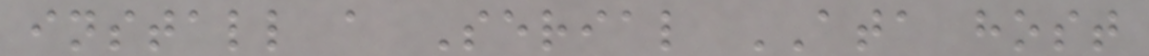install a Serial ATA host
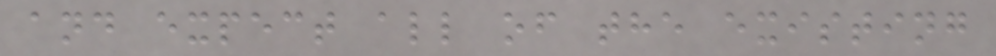and expect all of the existing
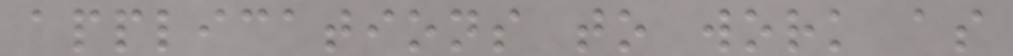applications to work as
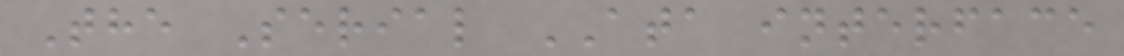The Serial ATA interface
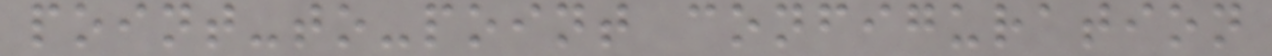point-to-point configuration
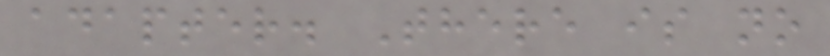adapter. There is no
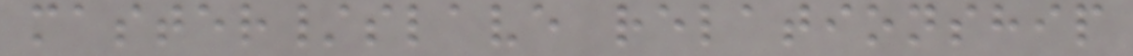master/slave relationship
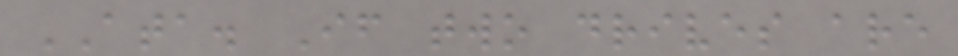ATA. If two drives are
